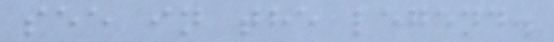see in the legend.
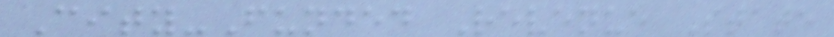City-Funded Revenue State
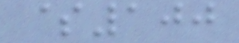$100
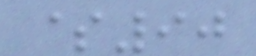$90
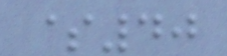$40
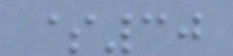$30
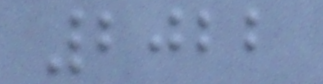2022
